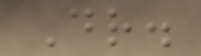Dr.
